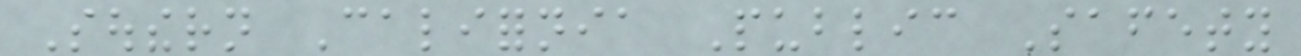Southern California Public Safety
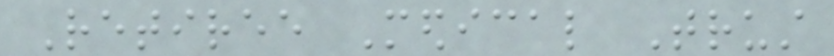Retiree Medical Trust
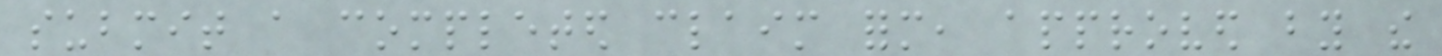submit a completed claim form, approved by the
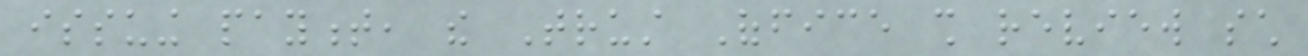issuing payment, the Trust Office shall review such
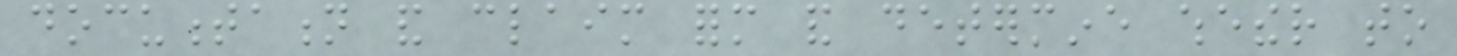documentation and claim form and determine whether to
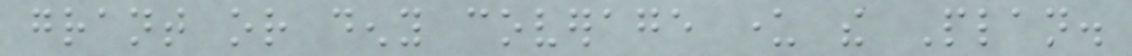grant or deny coverage under the Plan.
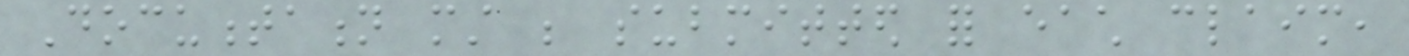Documentation must be submitted for each claim,
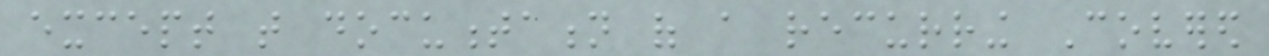except that documentation of a recurring Covered
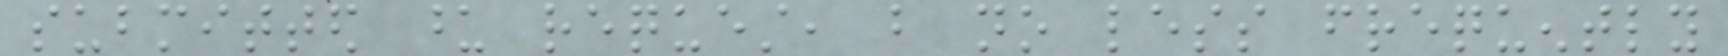submitted upon request, but no less frequently
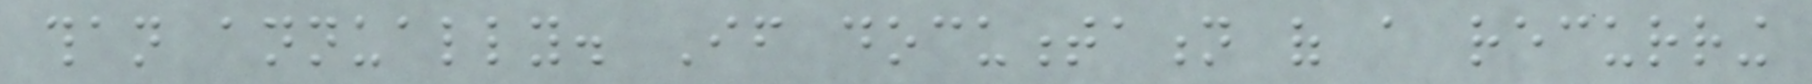than annually. If documentation of a recurring
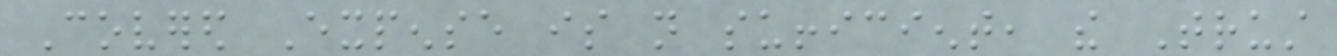Covered Expense is not sufficient, the Trust
